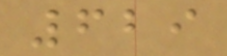629
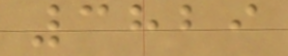3829
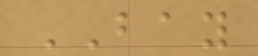BAY
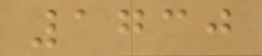1730
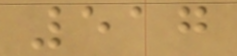517
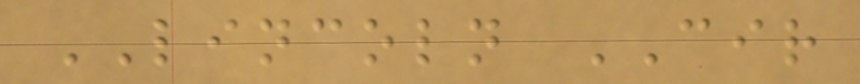LINCOLN CIR
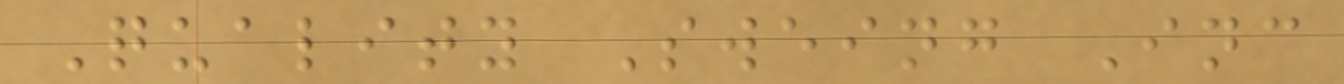Quality Sweing Inc
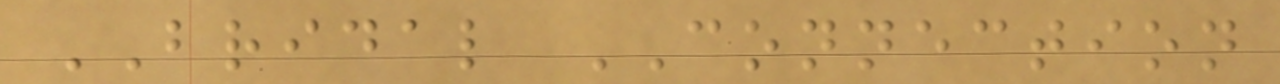BRIDAL CONNECTION
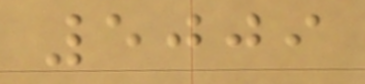5009
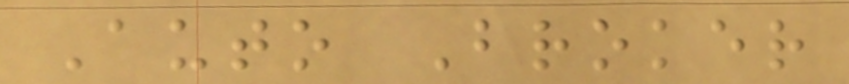Auto Broker
